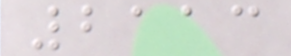2113
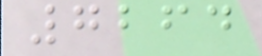7264
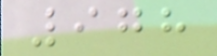978
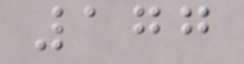177
